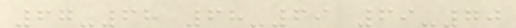67-68 68-69 69-70
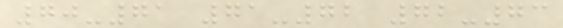70-71 71-72 72-73
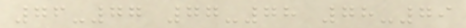76-77 77-78 78-79
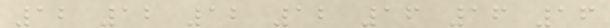12 12 12 12 16 16 16
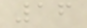16
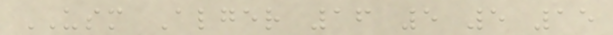USM Alger 16 5 5 15
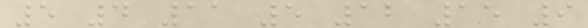5 4 11 5 12 15 9
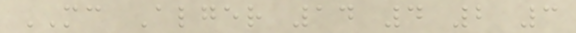MC Alger 14 4 2 3
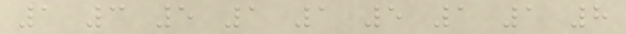1 3 5 1 1 5 1 1 8
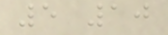5 10
